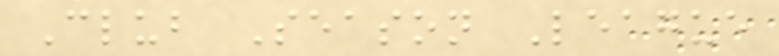Club Season League
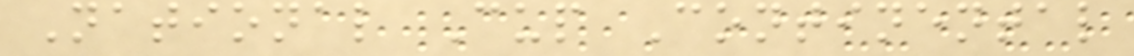National Cup Continental
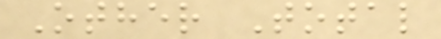Other Total
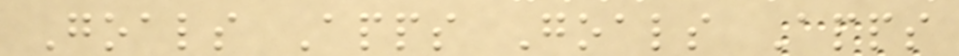Goals Apps Goals Apps
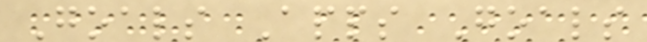Goals Apps Goals
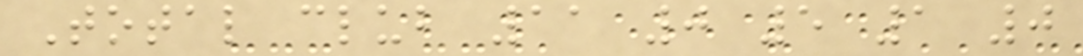Total club 11 0 5 1 0
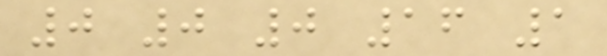0 0 0 16 1
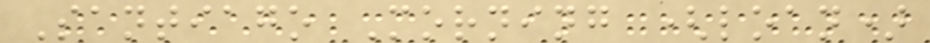Santiago Morning (loan)
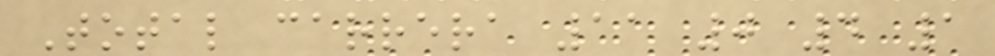Total carrera 11 0 4 1
